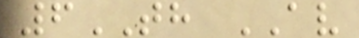6TH AV
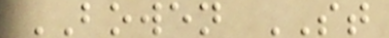BOWEN ST
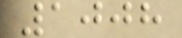1008
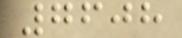7608
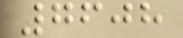7608
